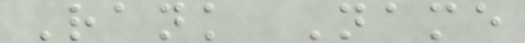Rank Name
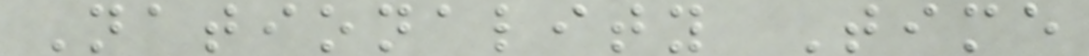Nationality Time
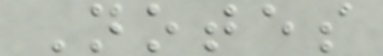Notes
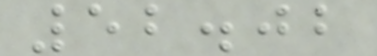52.02
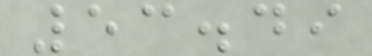53.49
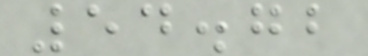54.72
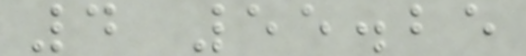4 55.25
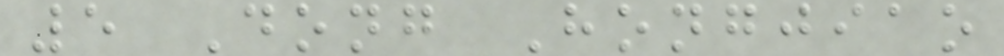5 Dong Hongjiao
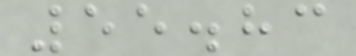55.83
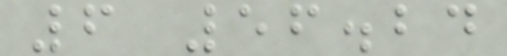6 56.24
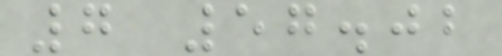7 57.02
